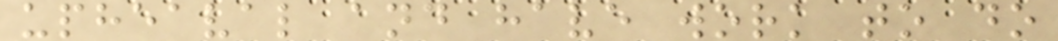upheaval and have work to do
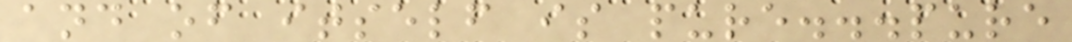and of itself is pure...pure
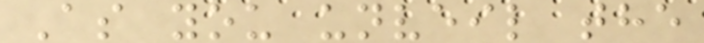As you unveil the
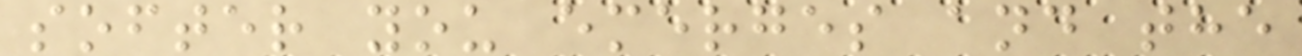softer you emerges and the
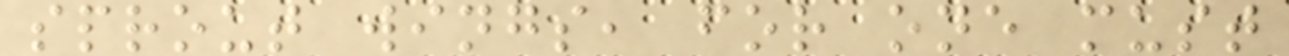sprout wings, for one must
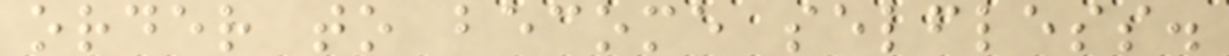order to become selfless.
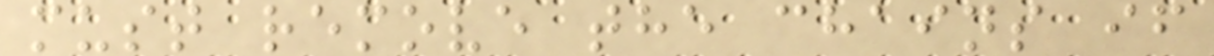must remove the chains if
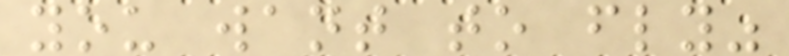you want to fly"
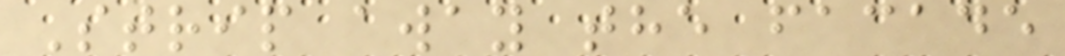Strip away the facade
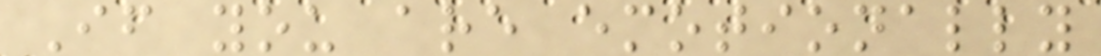If you are emotionally
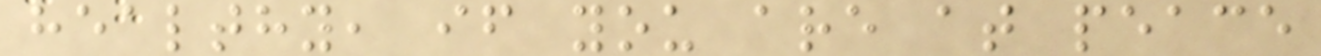healthy, if you are at peace
